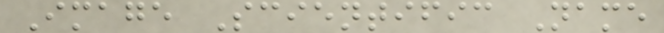Image Scientific Name
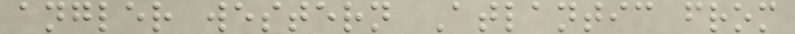angler western Atlantic from
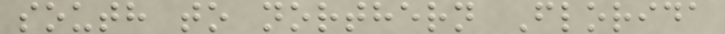south to northern Florida
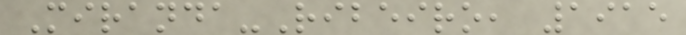Miranda-Ribeiro, 1915
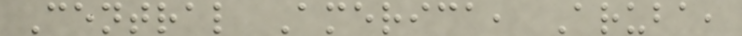Central America, Aruba,
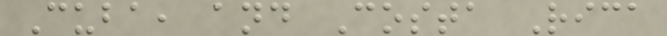Cuba, and Costa Rica
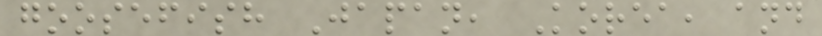goosefish Japan, Korea, and
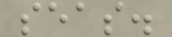seas.
